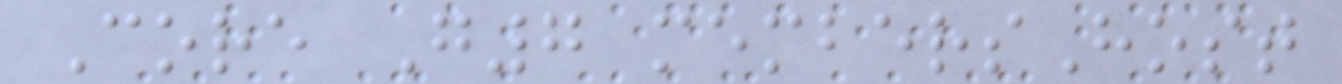Core G7 membersHost
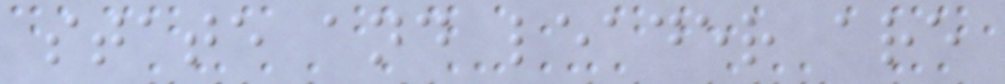state and leader are
